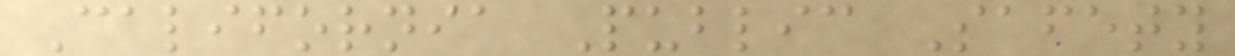California Public Safety
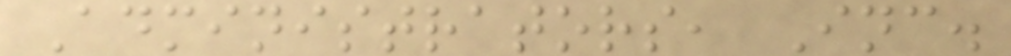Administrators, Inc.
